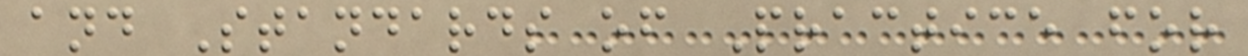and Standards of Practice for
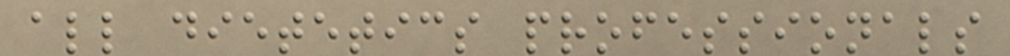all dietetics professionals
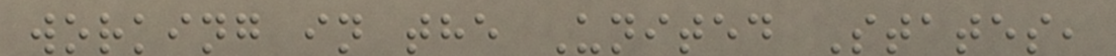working in the United States,
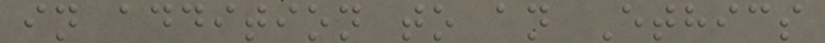in addition to an Ethics
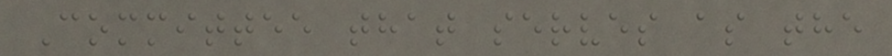Committee that serves as the
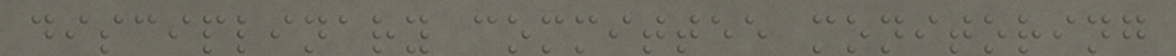disciplinary committee monitoring
